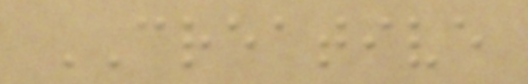CREATIVE
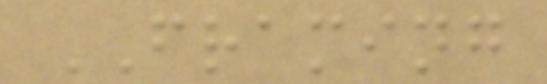FRAMING
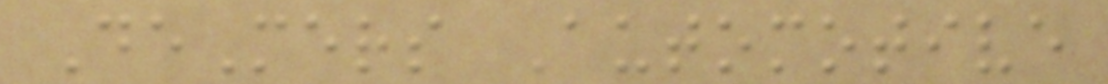DeMers Automotive
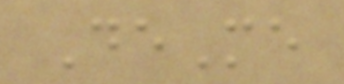DeMe
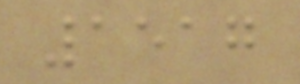1517
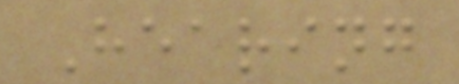Hearing
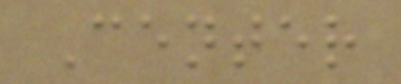Center
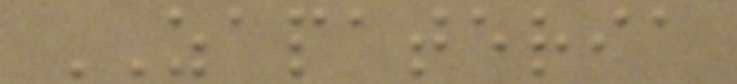ZAPATERIA
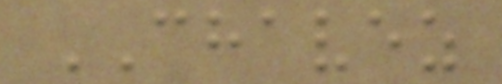CHAVEZ
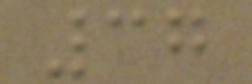37
